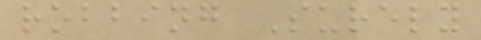robbing Surely
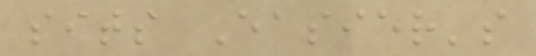sits Easier's
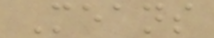Means
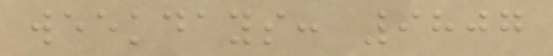weekdays: 9807
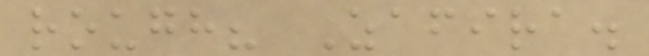rough? Zafira.
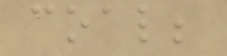coal;
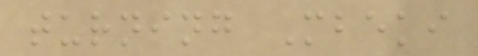turning Mbeki
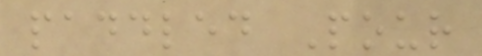paddled Pour
